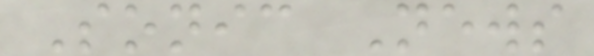Sonic News
